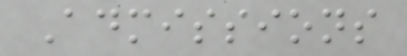Admissions
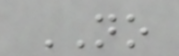NO
